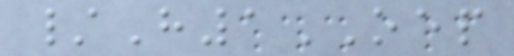/H1OEP
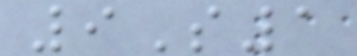9S1
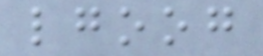lgoog
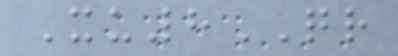Xu8QR
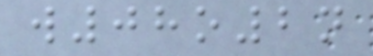w08o2n
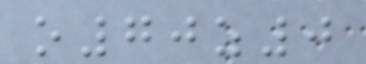o70z0
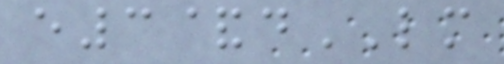e3&dLM
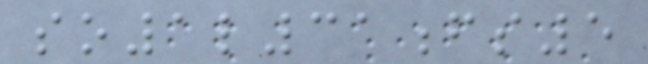so1l31fs5
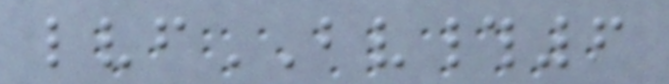lvfBV#6
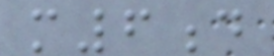m6d
